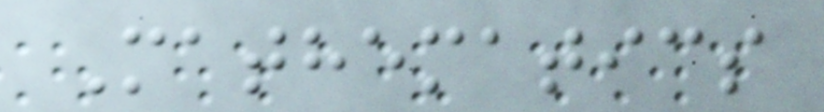Mathematics
